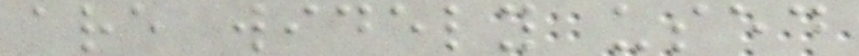are widely used
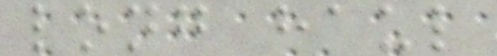long haul
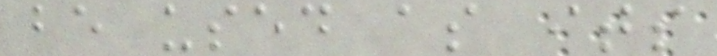be used as its
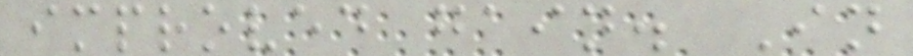improved gain. In
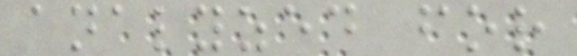analyzed for
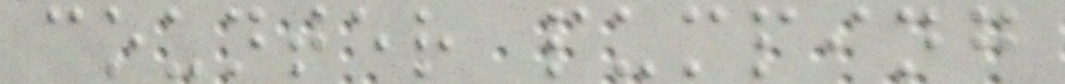counter pumping
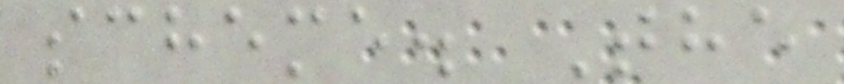scheme. The
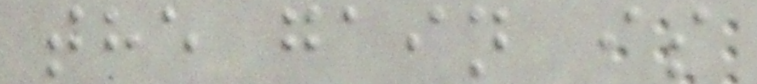the gain is
